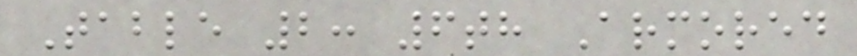Table 2: 6th Armored
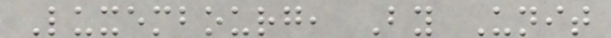Luxembourg, By Unit
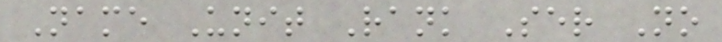Name Unit Rank Ser No
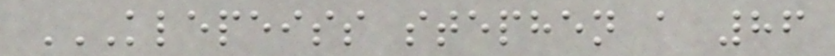KLEPEISS STEPHEN A 86
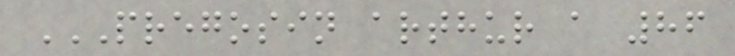PREGOSIN ARTHUR A 86
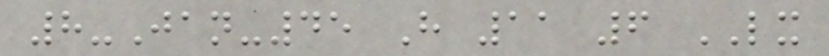8-Jan-45 H 11 6 LX
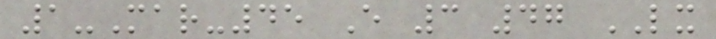1-Mar-45 E 3 47 LX
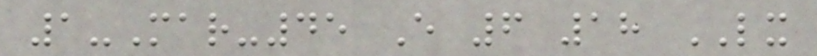1-Mar-45 E 6 18 LX
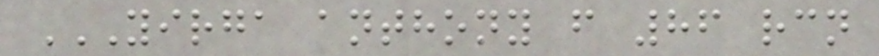YIRGA ANTHONY F 86 RCN
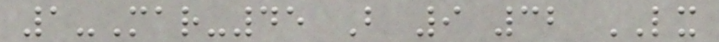1-Mar-45 B 9 32 LX
